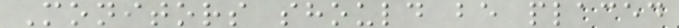Monitors should be placed
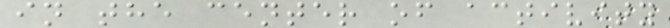in the center of activity
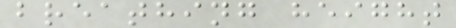breathing height
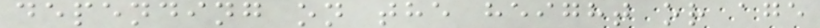depending on the height or age
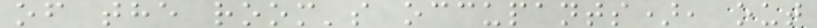of the room's occupants), out
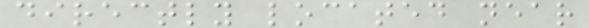directly located near
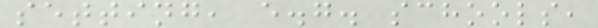setting, e.g. schools,
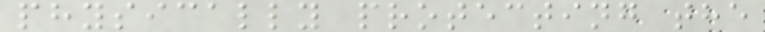physically protecting the
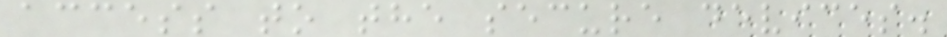access to the secure devices.
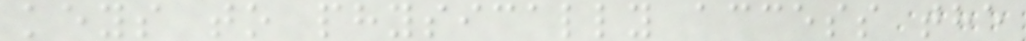keys to physically access the
